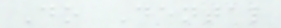Do Dental
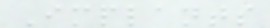Implants
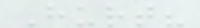Hurt?
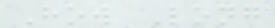How Long
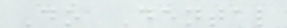Do Dental
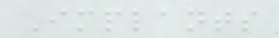Implants
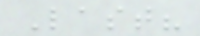Last?
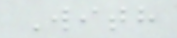With
